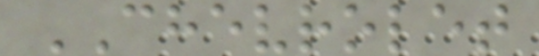CHEVROLET
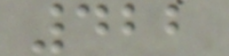422
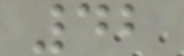42
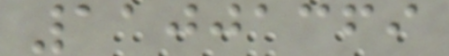11001369
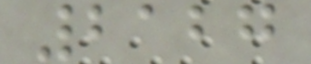2127
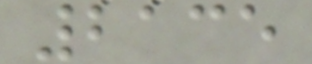2135
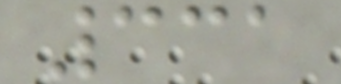331
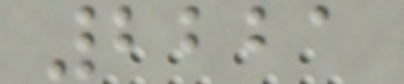2221
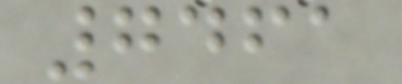7461
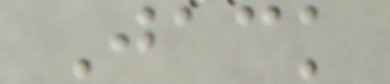Jack
